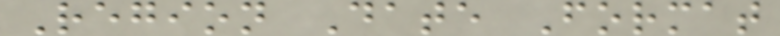Region Date Format
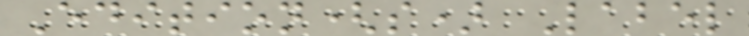Edition(s) Label
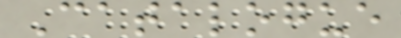Catalogue
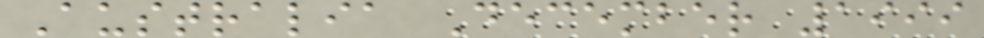Australia December 1999
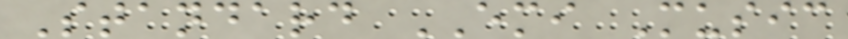Standard EMI Music
